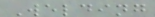Welding
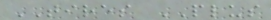TIRES PLUS
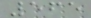565
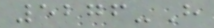5276-H
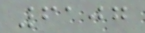6107
